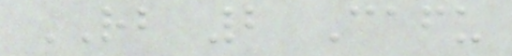RB 2 Cafu
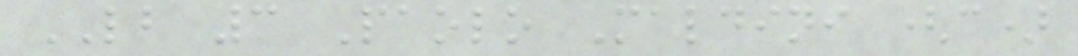LB 3 Paolo Maldini (c)
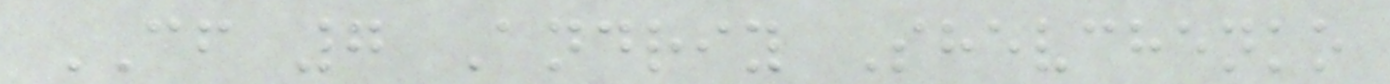CF 7 Andriy Shevchenko
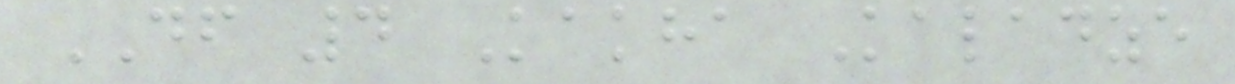DF 4 Kakha Kaladze
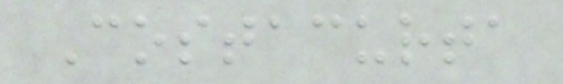Costacurta
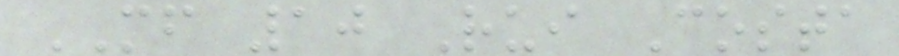MF 10 Rui Costa
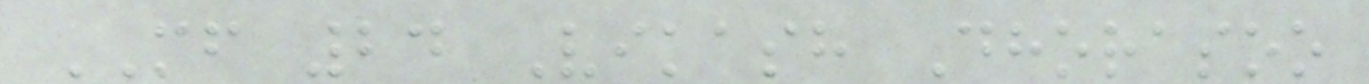MF 24 Vikash Dhorasoo
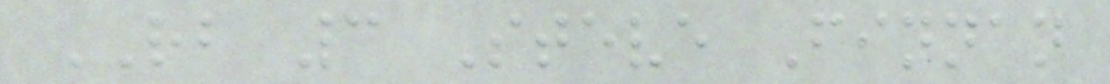RB 3 Steve Finnan
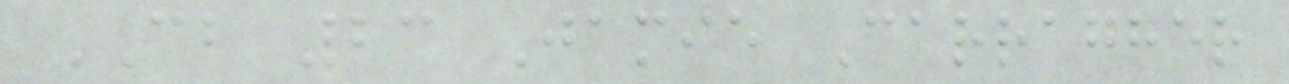CB 23 Jamie Carragher
